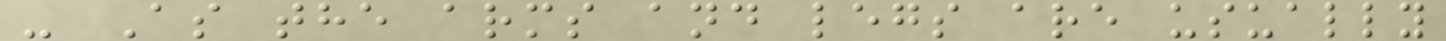- As the arms and legs are usually
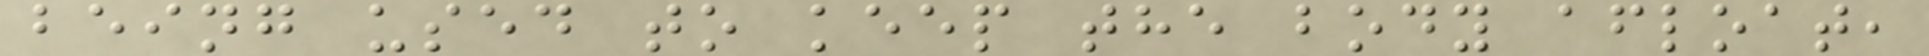being used to keep the body afloat,
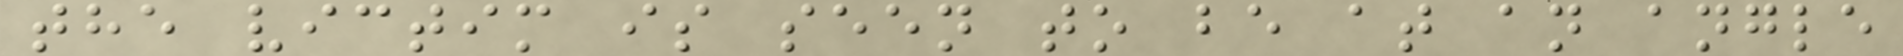the victim is seen to be at an angle
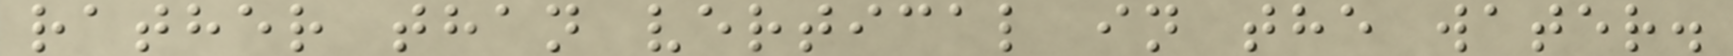rather than vertical in the water.
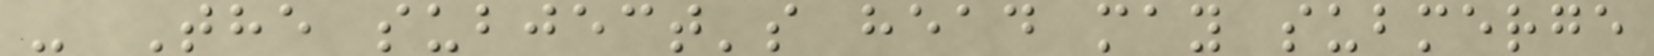- The subject's head may submerge
